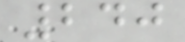240
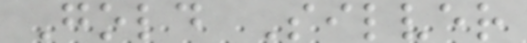Gold Silver
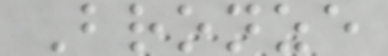Bronze
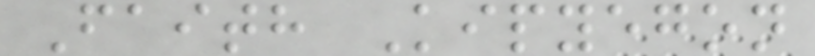Faith Kipyegon
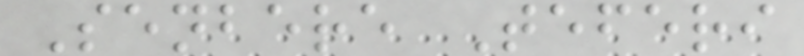Senbere Teferi
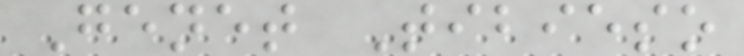Genet Tibieso
